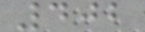402
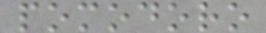pomodoro
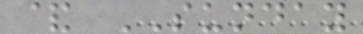& SUNDAY
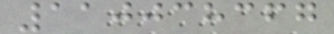110038367
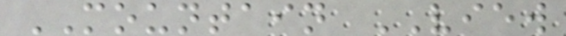MOUNTAIN VIEW
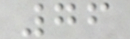76
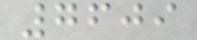7609
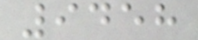9458
